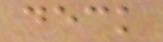deck
